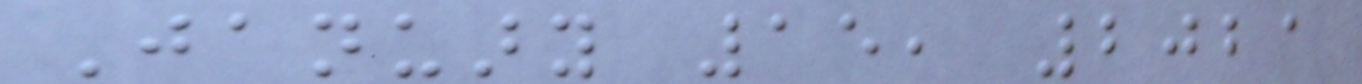January 15, 2021
